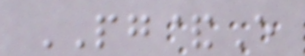PG&E
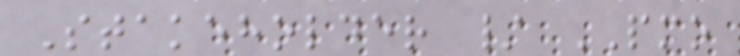Stakeholder / PMO
